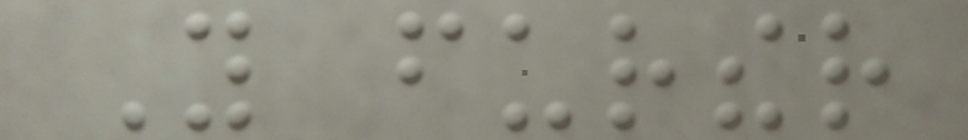You further
